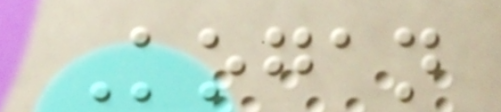Kogan
